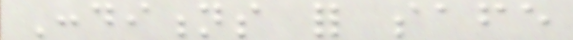Conditions for safe
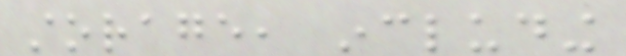storage, including
